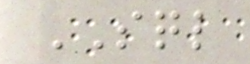SQL
